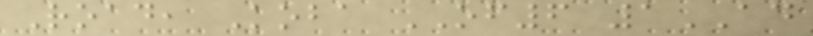Road, Koba OF6 1AD
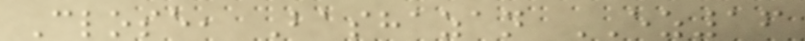Close, Bashazan EZ16
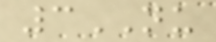3NU
